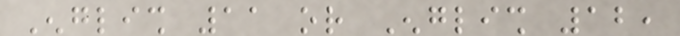English 11 or English 12,
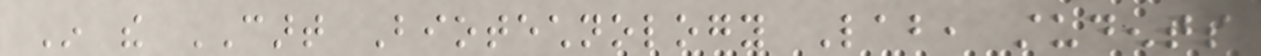In the CART Biotechnology Lab, students
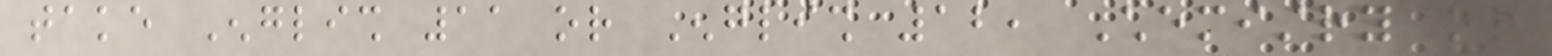take English 11 or English 12, Chemistry or
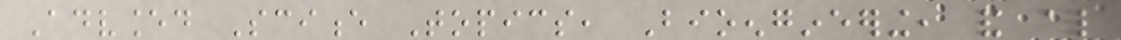Advanced Science Topics, Bioengineering, and also
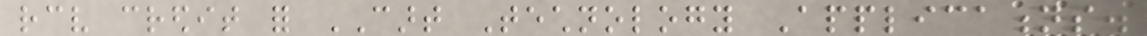receive credit for CART Technology Applications.
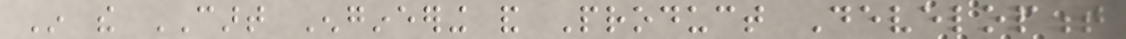In the CART Engineering and Product Development
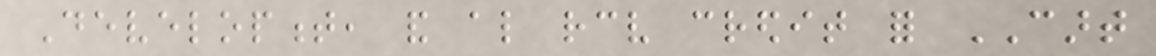Development, and also receive credit for CART
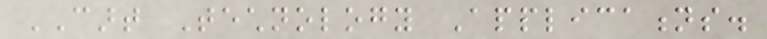CART Technology Applications.
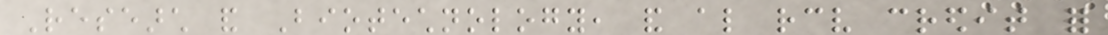Research and Biotechnology, and also receive credit for
